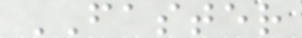FASTER
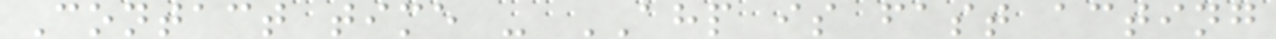Contact time - AHP is fast acting
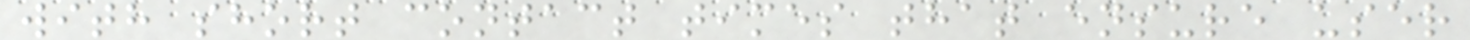with short contact times that ensure user
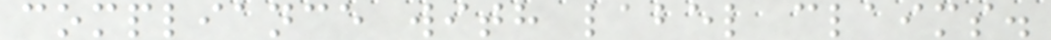compliance with label claims.
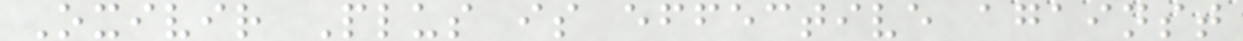Oxivir Plus is effective against
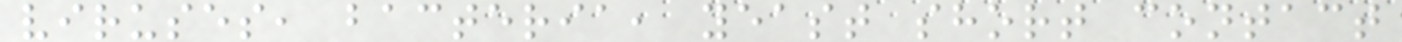viruses, bacteria, yeast short contact
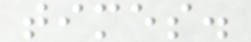times.
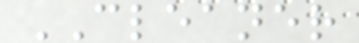CLEANER
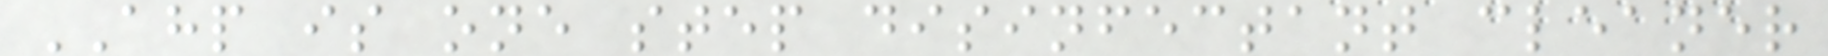AHP is one step disinfectant cleaner
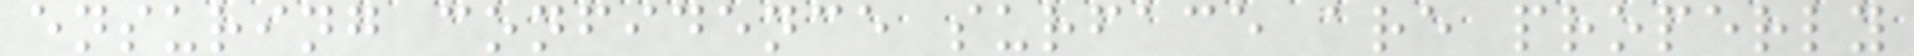ensuring confidence surface are properly
